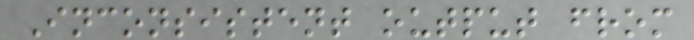Inconsistent output from
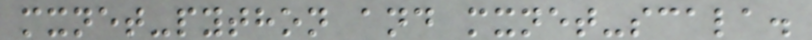mxnet-python and mxnet-scala.
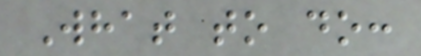What to do:
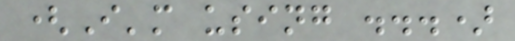(I'm using ...)
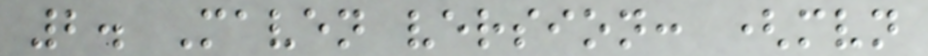2. Maven version: (mvn
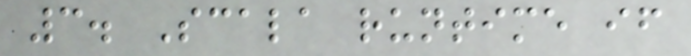3. Scala runtime if
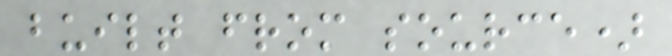built from source)
